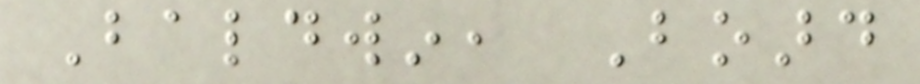Baldwin, Board
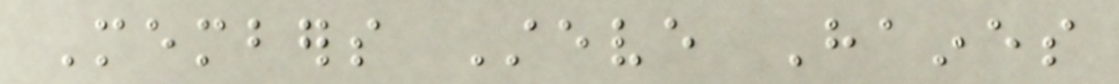Members Steve Haines
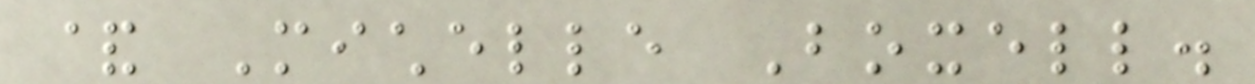& Michelle Boxell.
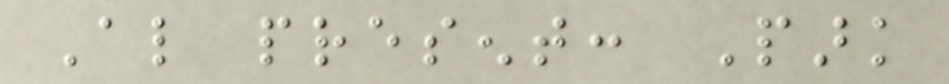Also present: Park
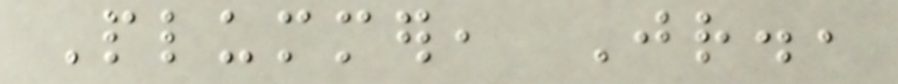Plummer, Jr.,
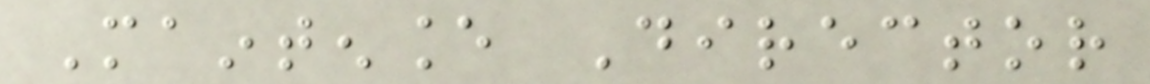Maintenance Director
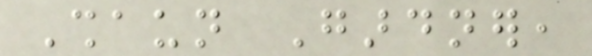Shaun Gardner,
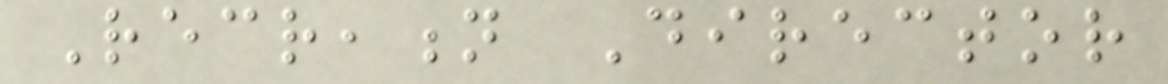Recreation Director
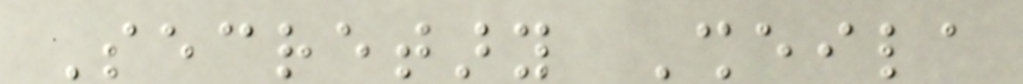Secretary Sheila
